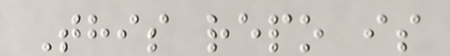This repo is
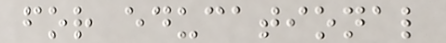for educational
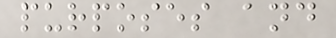purposes and
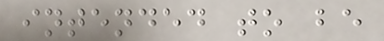intended to be
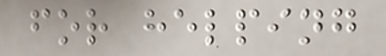for helping
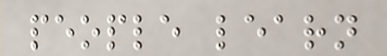people learn
